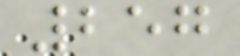257
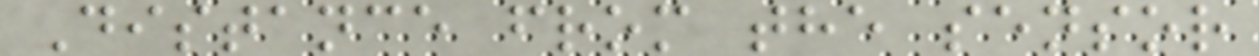Distance from the sensor
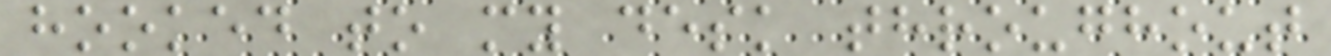hooked to my desk throughout
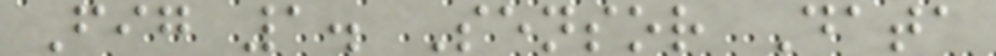Fig 1. Sensor Data
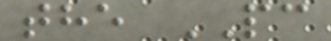the PC
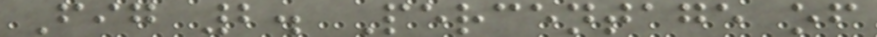Fig 2. Percentage of
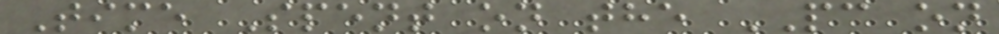Time Spent on the PC on
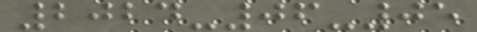2024-06-05
